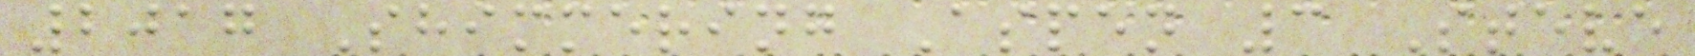2017 Shimmering Aspen 3 Steve
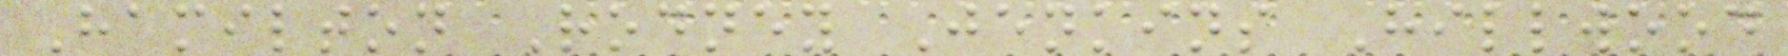Hamilton Rodney Jenkins Hillwood
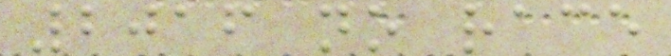2016 no race
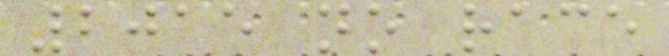2015 no race
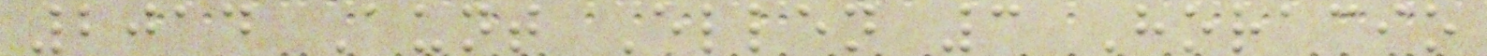2014 Aunt Ellen 3 Horacio
